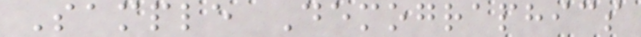Sample Demographics
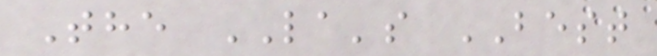The LA's BEST
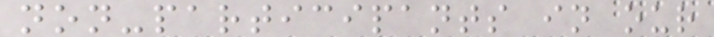non-participants in our
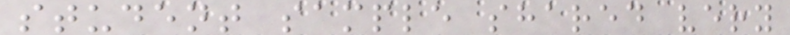student sample shared very
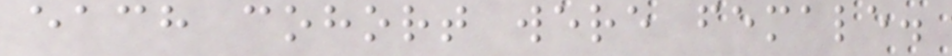each cohort were female.
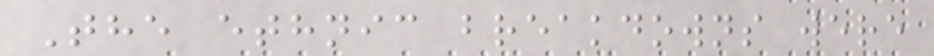The ethnic breakdowns were
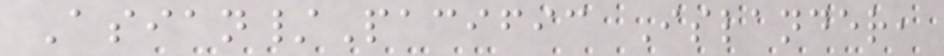Asian/Pacific Islander,
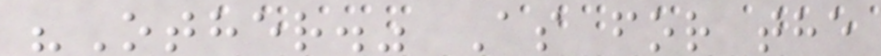"Other." As for the
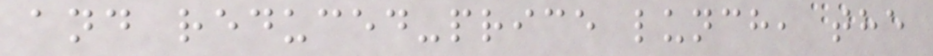and reduced-price lunch, the
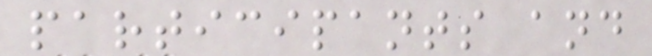participants and
